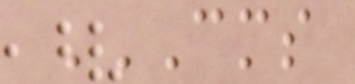CMS
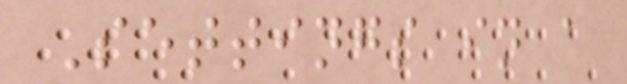Settings in a
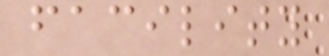facility
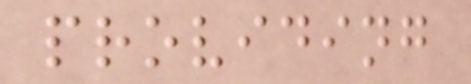providing
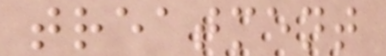treatment
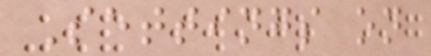Settings on
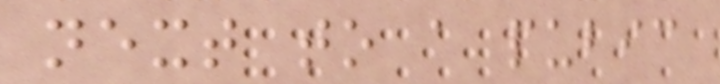next to a pubic
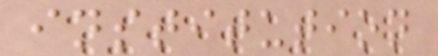institution
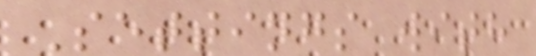Settings with
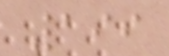199
